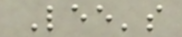Lee's
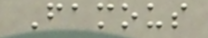Famous
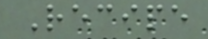Recipe
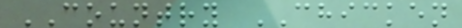COUNTRY CHICKEN
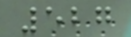527
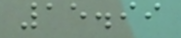15.99
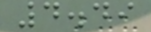4.49
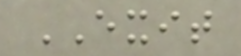EXIT
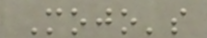Mojo's
